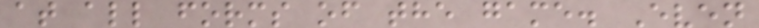at all forms of the game. Even
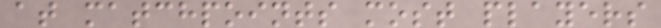at matchpoints most players
